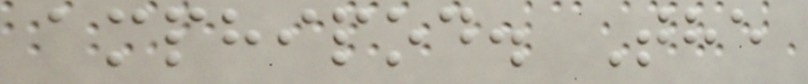amphipod. The
